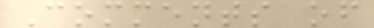Comments of
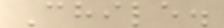Chile.
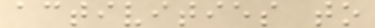activities to
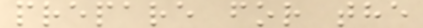prepare for the
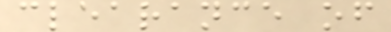clearance of
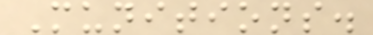Munitions.
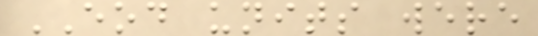EOD units were
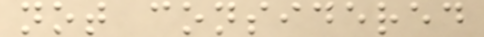not considered
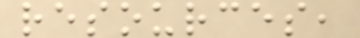resources,
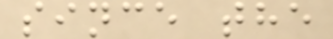since the
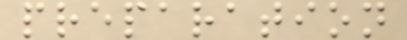preparation
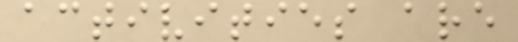activities are
